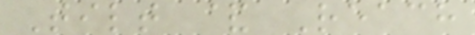Tilt & Reach
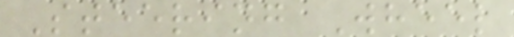Steering Wheel
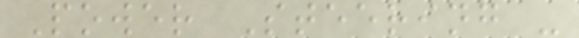Power Steering -
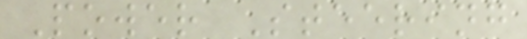Power Steering
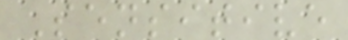Sensitive
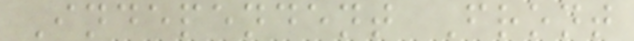Independent Front
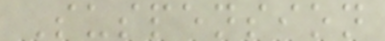Suspension
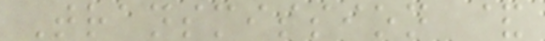Transmission &
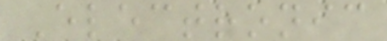Electronic
